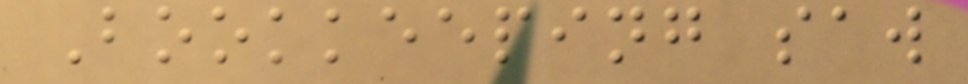Bookkeeping saw
